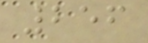256
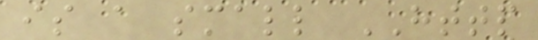is a small HTTP
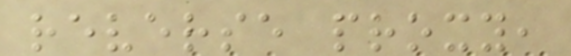reverse proxy,
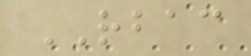RBAC
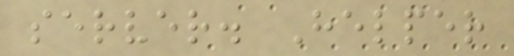server. Helper
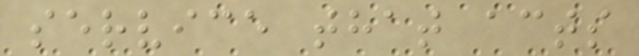service that acts
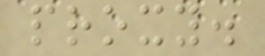proxy.
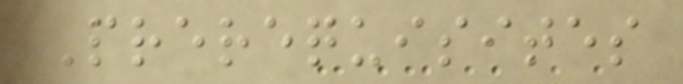Prerequisites
